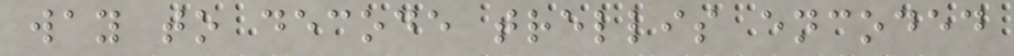way to decode trellis encoded
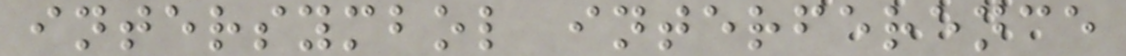intersymbol interference
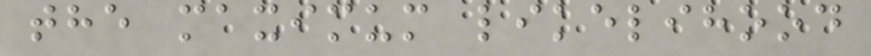the maximum likelihood
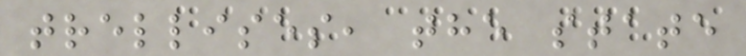trellises, the state
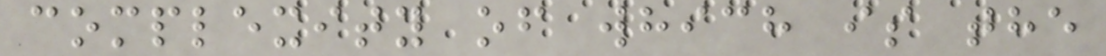complexity of which is the
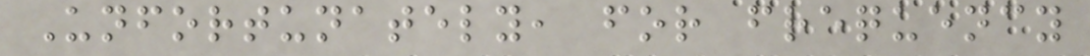Unfortunately, for frequency
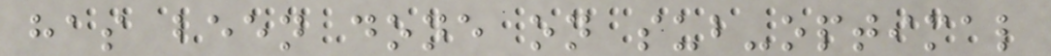has been done on sub-optimal
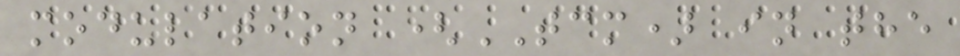modulation (TCM) in the
